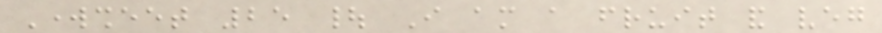Worksheet 25 | I am a fruit and veg
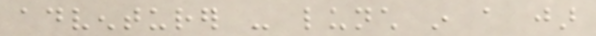adventurer - lunch in a jar
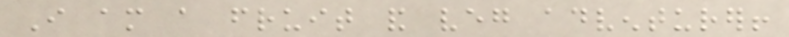I am a fruit and veg adventurer!
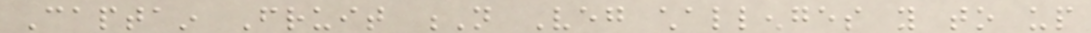Captain Fruit N Veg challenges you to up
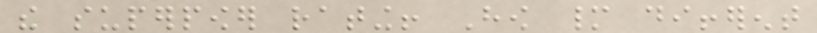the superpower rating! How many different
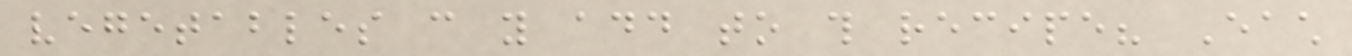vegetables can you add to this recipe? Each
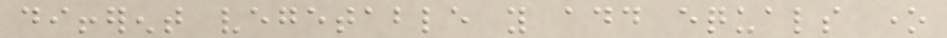different vegetable you add equals one
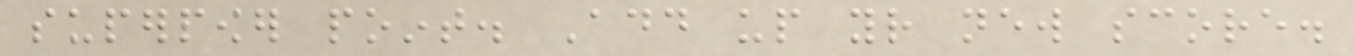superpower point. Add up your new score.
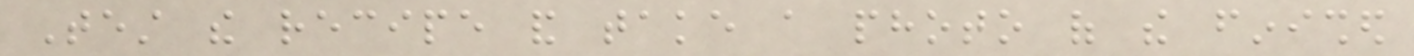Test the recipe and take a photo of the finished
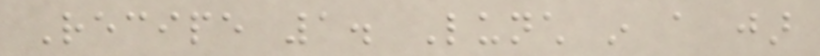Recipe 1. Lunch in a jar
